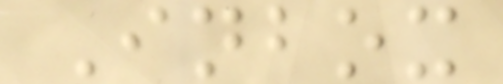Inbox
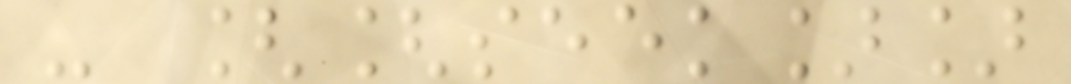- [[seek]]
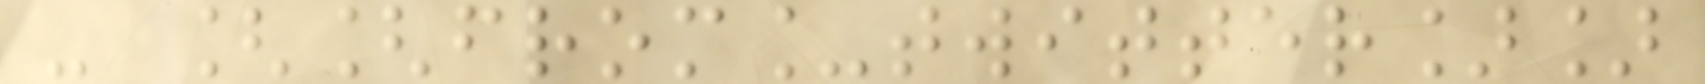- [[from_twitter]]
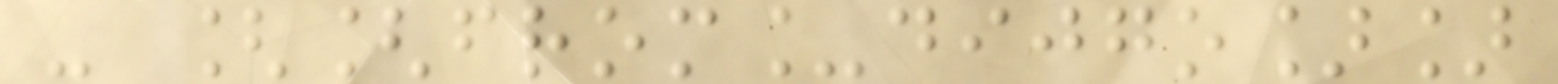- [[from_dijgo]]
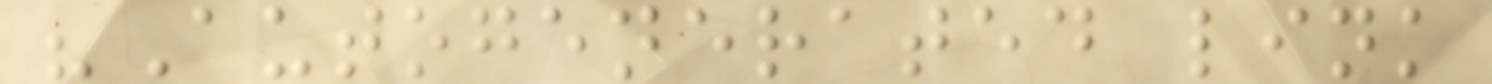"Autogenerated link
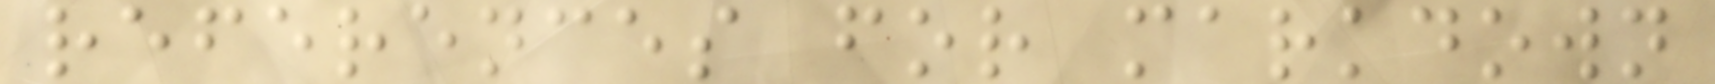references for markdown
